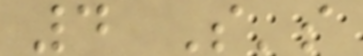4 S's
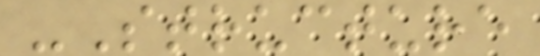-Structure
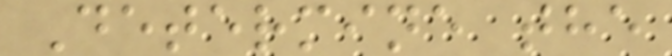Determine the
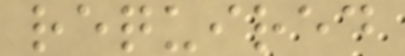required
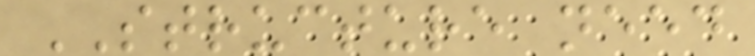STRUCTURE need
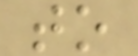to
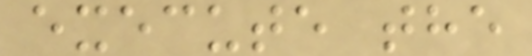execute the
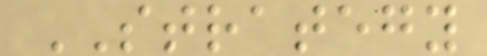STRATEGY
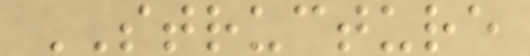STRUCTURE
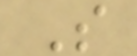S
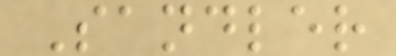Sandler
